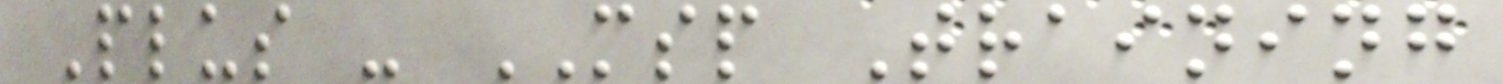Plus - MSP Training
